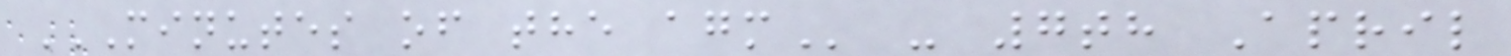MINUTES OF THE AGM - 7th April
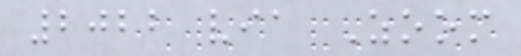2022 via Zoom
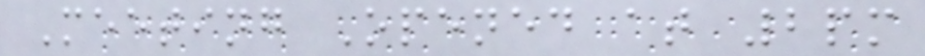Meeting Opened at 2pm
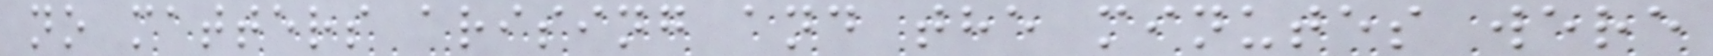no matters arising and the minutes were
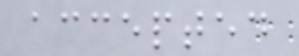accepted
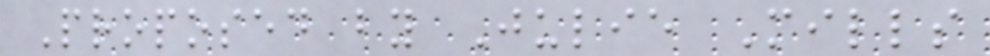Proposed by Julie Mills
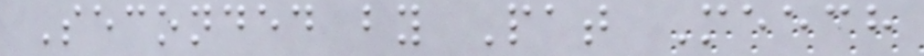Seconded by Pat Meech
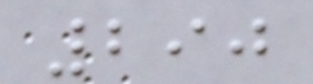290
